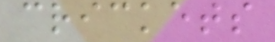crickets
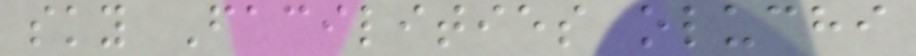sky Facilities oluchi
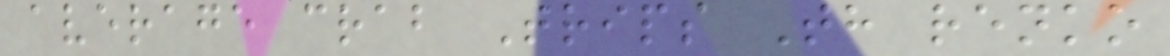average crab Trips Th renko
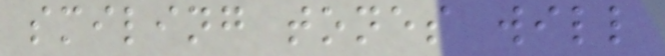smiling tones will
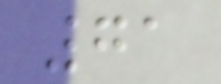71
